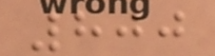800
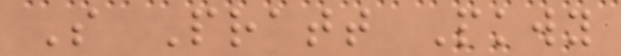S Pratt Pkwy
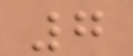7
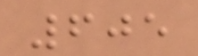605
